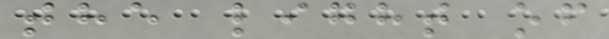the light of
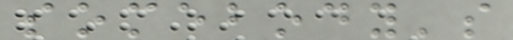somebody's
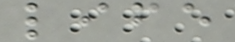life
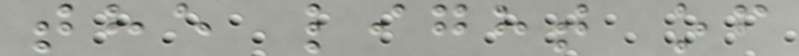the light of
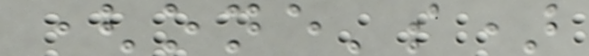(one's)
